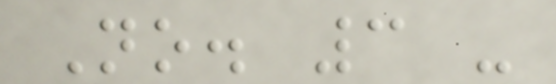No. 3 -
